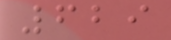629
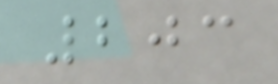203
